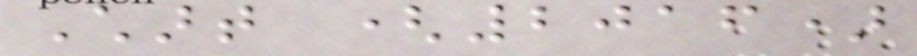Chart (2016)
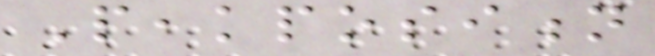Peakposition
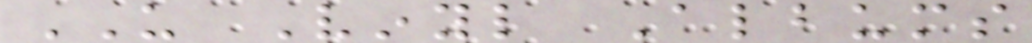US Vinyl Albums
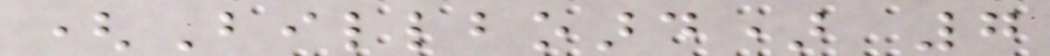(Billboard) 7
